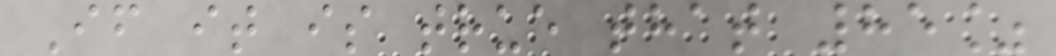If it is true that 85%
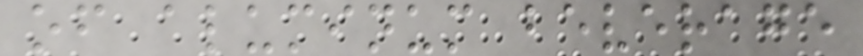of aluminum beverage
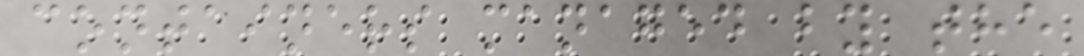containers managed by the
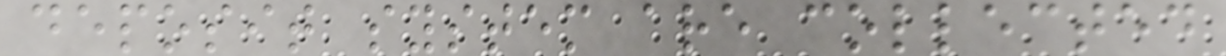deposit system are collected
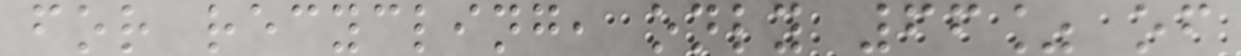for recycling, only 66% of
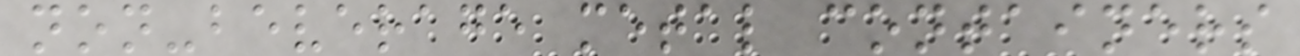non-beverage metal containers
